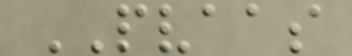PVAAS
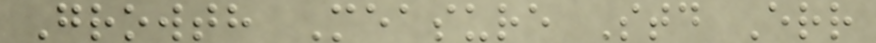Growth Measure Std Err
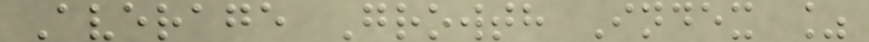Average Growth Index %
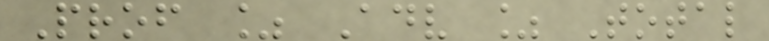Prof % Adv % Total
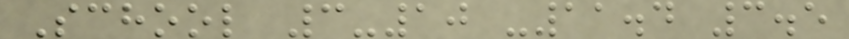School 3-10 -11.4 3.5
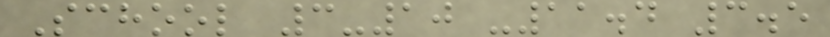School 3-10 -11.4 3.5
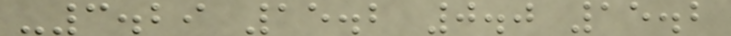-3.29 15.2 0.0 15.2
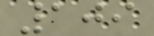109
